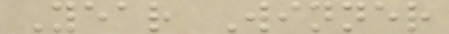Year Winner
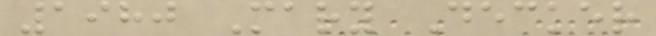1980 Mary Decker
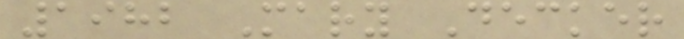1982 Mary Decker
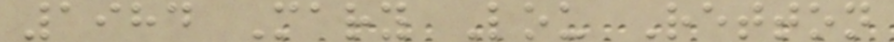1984 Mary Lou Retton
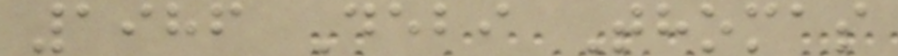1986 Debi Thomas
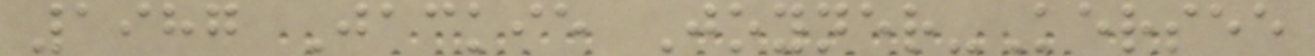1987 Jackie Joyner-Kersee
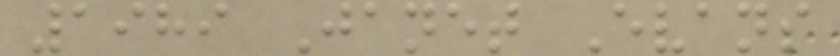1989 Janet Evans
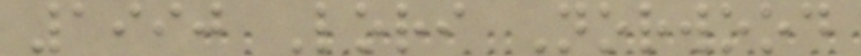1990 Lori Norwood
